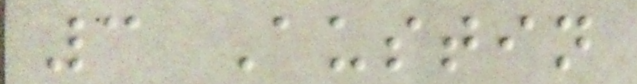3 Austin
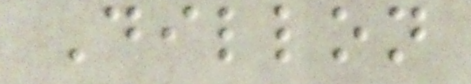Dillon
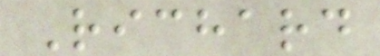Richard
